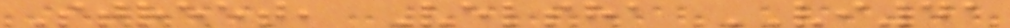Street, Velsha VI41
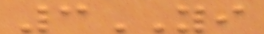3YI
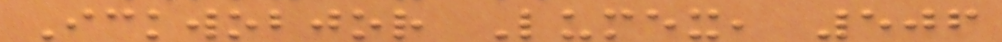Ickwobjor Lumex, 506
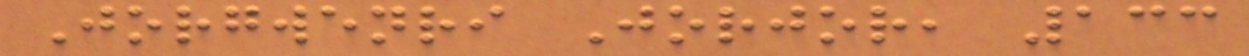Jorgwenri Jorjor, 133
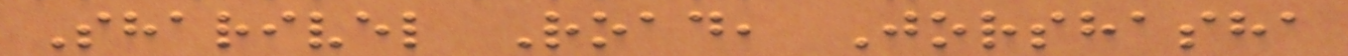Sharivel Road, Jorshasha
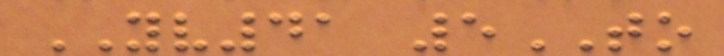YV41 5TO
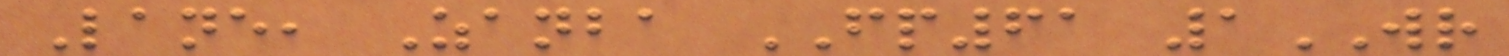Lane, Zanba FP61 1WR
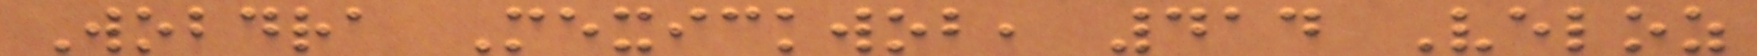Wobdra Mexickwob, 414 Veloz
